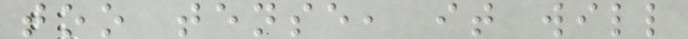too tense, it will
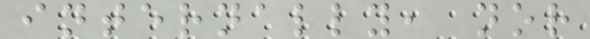internally, nor
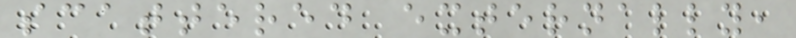scattered externally,
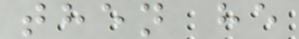then he
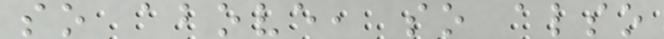so above, so also
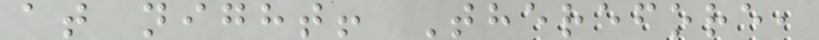at night! Therefore,
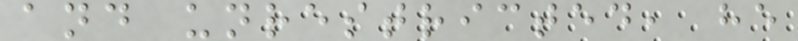and unrestricted, he
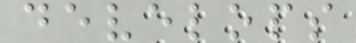develops
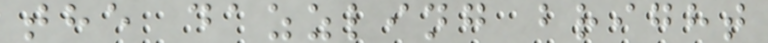the dazzling bright
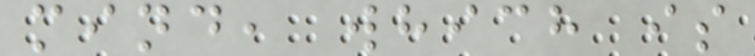mind, which is
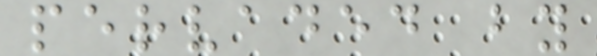pervaded by
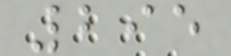295
